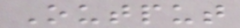Output
